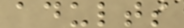adults
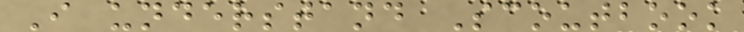I understand Scoutbook
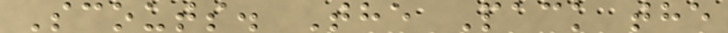Scouts. The Pack the
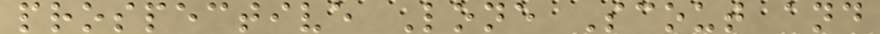prospective Lone Scout and
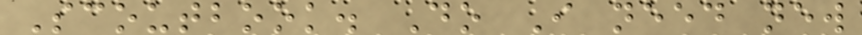Scoutbook. Do I need new
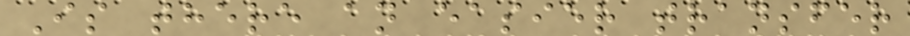Is there an easier transfer
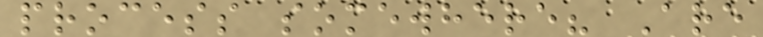process somewhere? Are
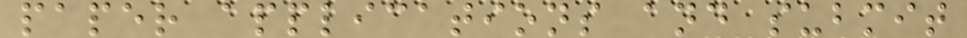paper applications and submit
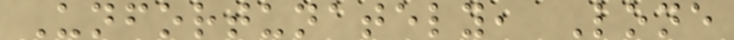Unfortunately, Lone
